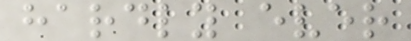hardly ever
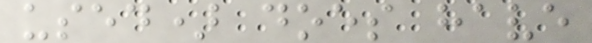used) does have
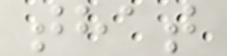that
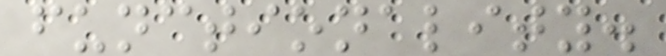functionality.
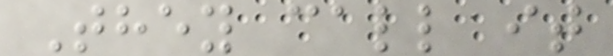They call it
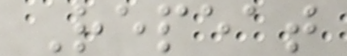Repeat
